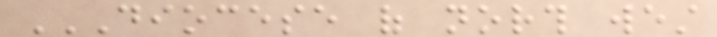DIOCESE OF NORTH WEST
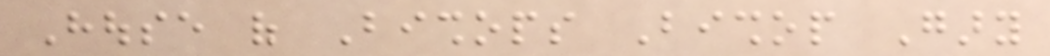House of Bishops Bishop Gary
